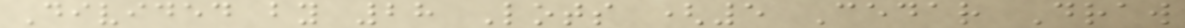Divided by 28 Lots (5 Cedar Draw
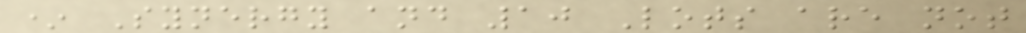* Synergy and 10 Lots are not
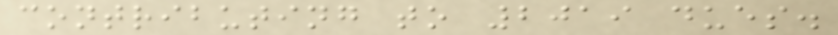contributing to 2019 dues.
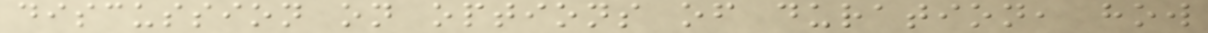discussion on options of duration, how
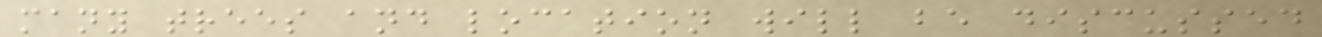many trees and location will be discussed
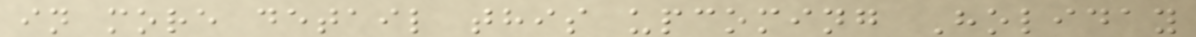in more detail this upcoming Holiday
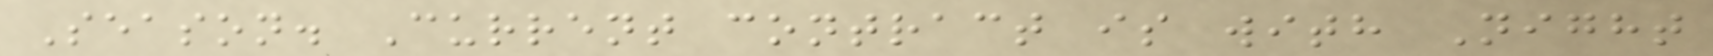Season. Current contract is with Night
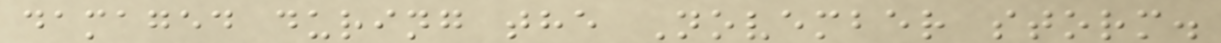damaged during the November storm.
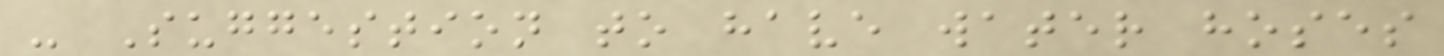- Suggestion to have water hoses
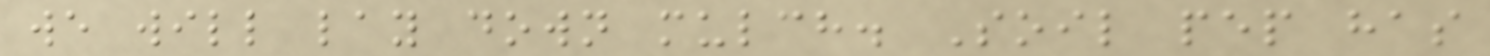we will lay down mulch. Soil pep has
